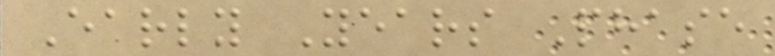Early Years Phase
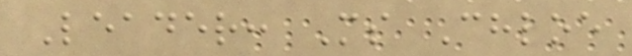Leader: Ms Chloe
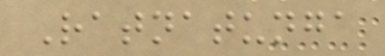Ratnatunga
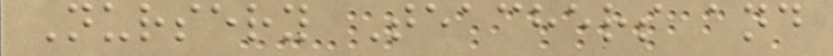Nursery Teachers and
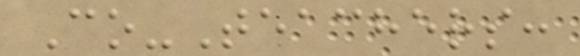Co-Teachers:
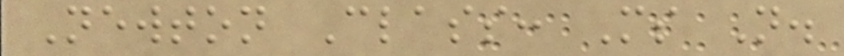Newton Class: Ms N.
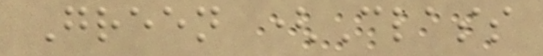Green (Class
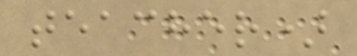teacher)
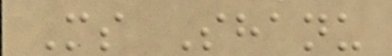Ms Shanu
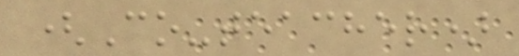(Co-teacher)
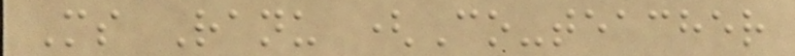Ms Ranu (Co-teacher
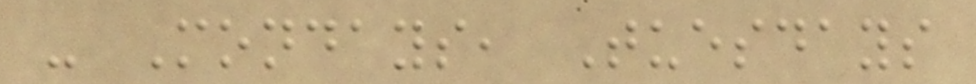- Mondays, Tuesdays
